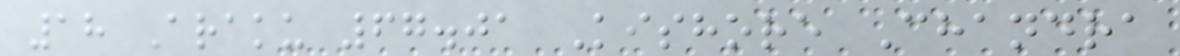18 Araku 67.01 Kishore Chandra
